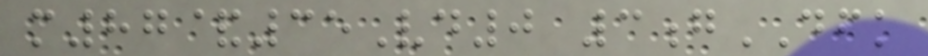m87&35Vd0 3gDFK
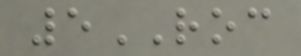5ROC
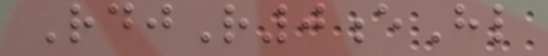RdjR0eHl
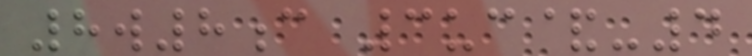8w8c 3uc&-4
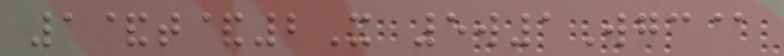1&t&2X 5w1Wgc@
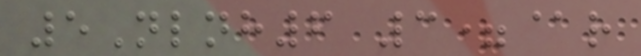5Nlnh6 3=@r
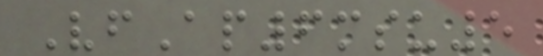VfAp6msu5
